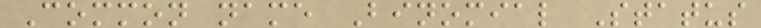Common name Binomial Status
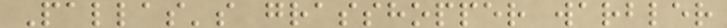Pallas's grasshopper warbler
